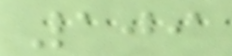109
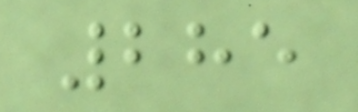285
